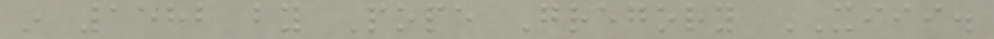in 1582 by Pope Gregory XIII.
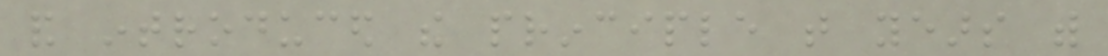and introduced the principle that years with
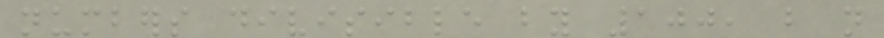numbers divisible by 100, but not
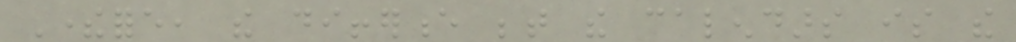Therefore, the difference between the calendars is the
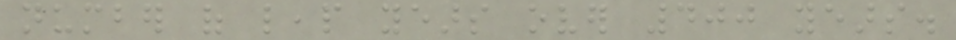number of leap years over 400 years.
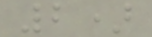2)
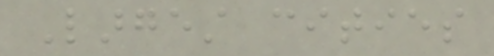Largest cities
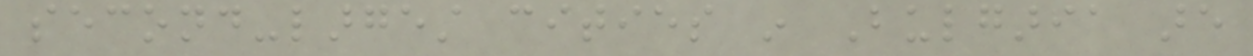second-largest cities in Bulgaria are
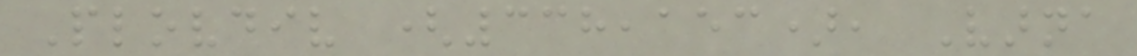Plovdiv (338,153), Varna
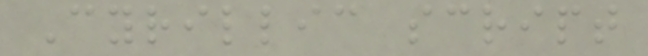Cyrillic script
